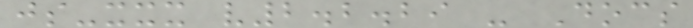js-xxx v2.2.29 - Docs
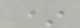*
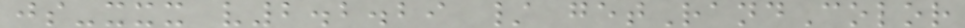js-xxx v2.2.29 / getRandColor
